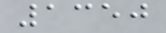1350
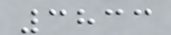3833
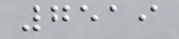7519
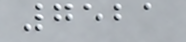7521
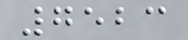7523
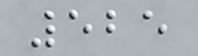525
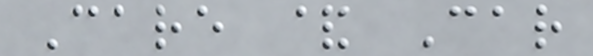Care & Car
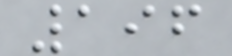196
